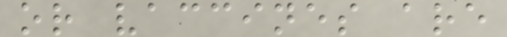or vaccines are
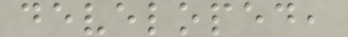developed,
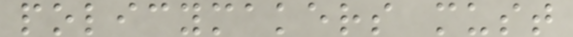policymakers must
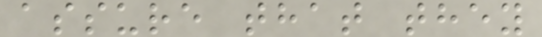assure that they
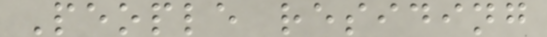People residing
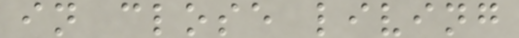in close living
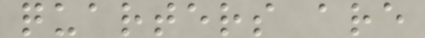quarters are
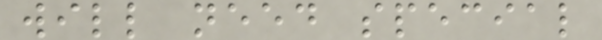will need special
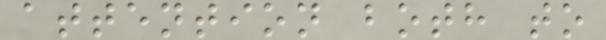attention both to
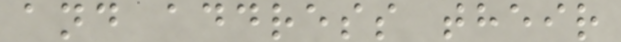and address their
